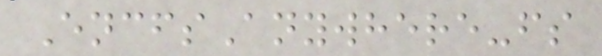EncfsAnywhere-fs
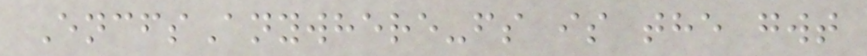EncfsAnywhere-fs is the gwt
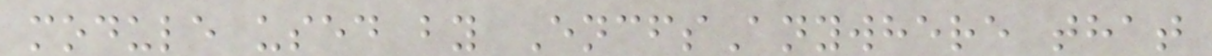module used by EncfsAnywhere that
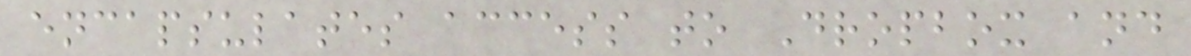encapsulates access to Dropbox and
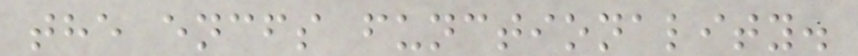the encfs functionality.
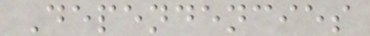Dependencies
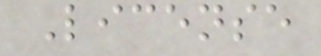License
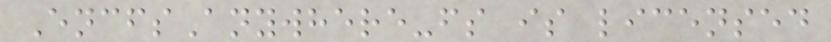EncfsAnywhere-fs is licensed
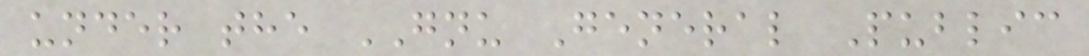under the GNU General Public
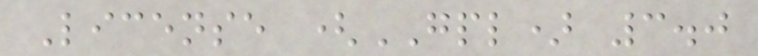License (GPL) 3.0
